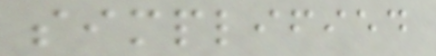simplified
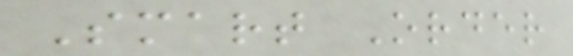Smart Order
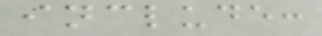include:
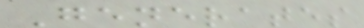Generates
